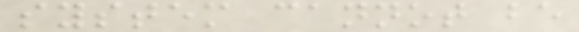system cannot be
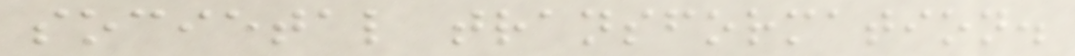societal transformation.
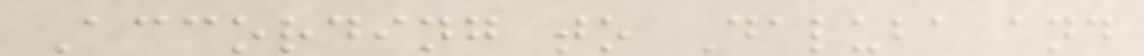According to Daluba and
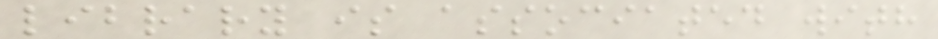library is associated with
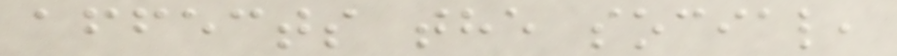affects the social,
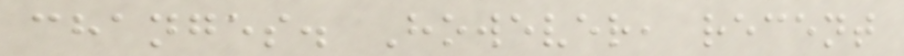changes. However, recent
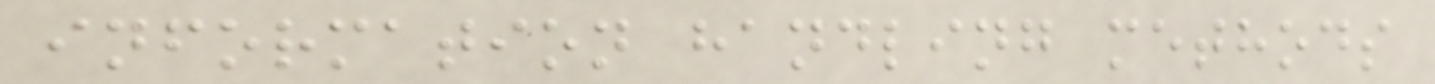information handling methods
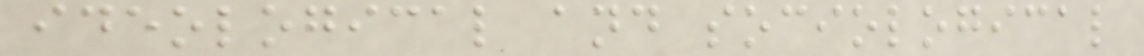ideological and sociological
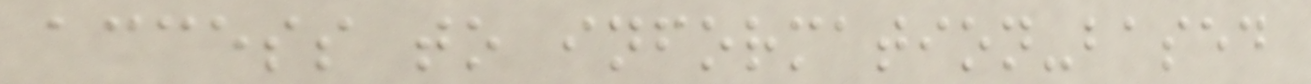access to information-based
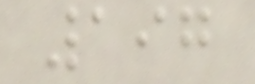197
